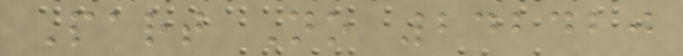Part No 242420
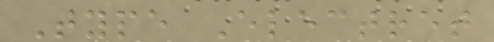Type Electret
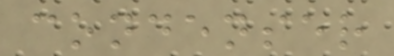condenser
